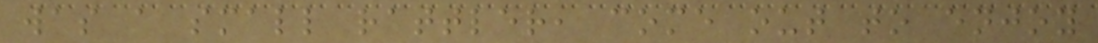was a small rattler, come out to enjoy
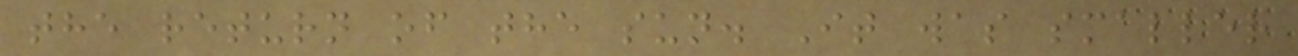the return of the sun. It was smaller
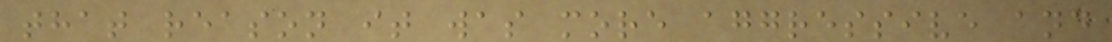that reason it was more aggressive and
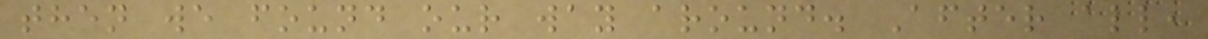then we found our way around. After all,
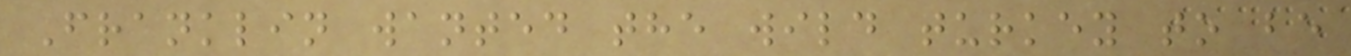Franklin wanted the wild turkey to be
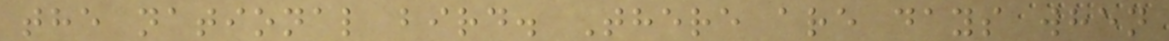the national bird. There are days when
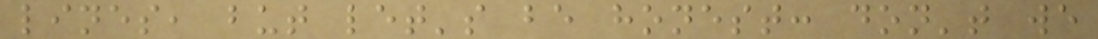lines, but let's be honest: don't we
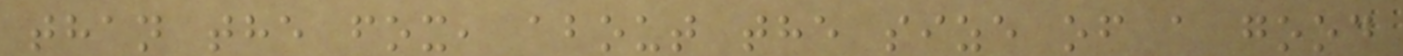than the fox, about the size of a good
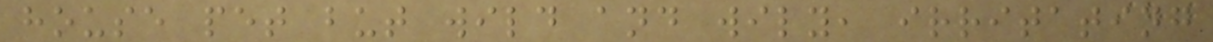house pet but wild and wily, irritating
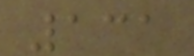131
